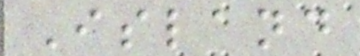Island
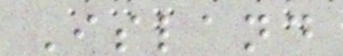Island
